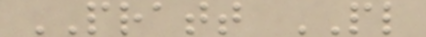PRATT PL
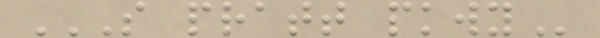S PRATT PKWY
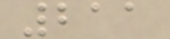211
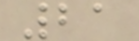21
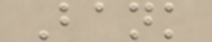Bank
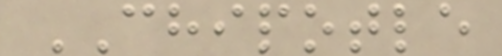CHIPOTLE
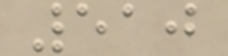510
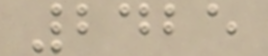2425
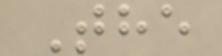The
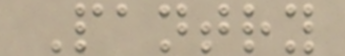Pantry
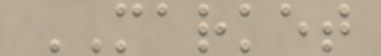MARKET
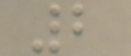2
